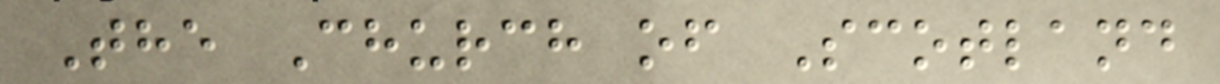The Church of Scotland
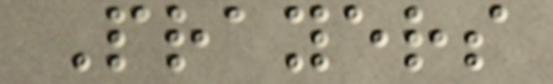Prayers
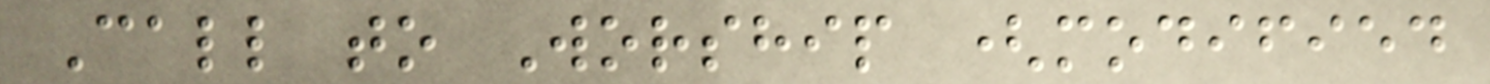Call to Worship (modified
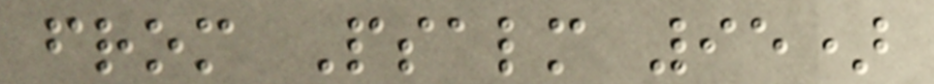from Psalm 95)
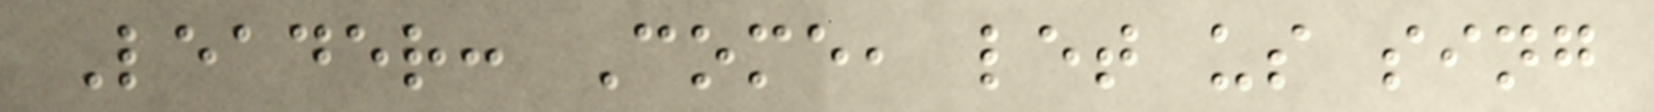Leader: Come, let us sing
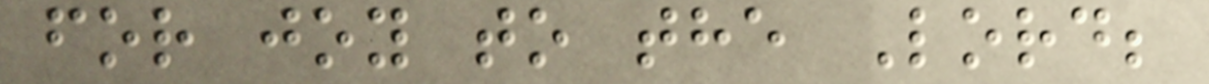for joy to the Lord;
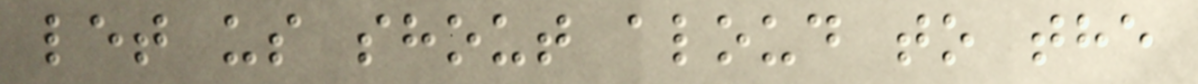let us shout aloud to the
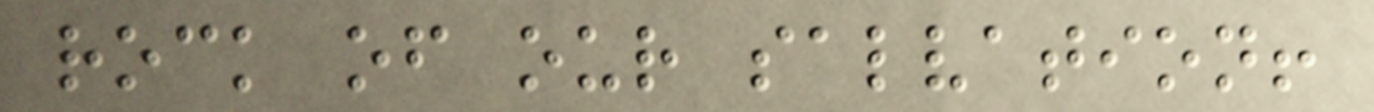rock of our salvation!
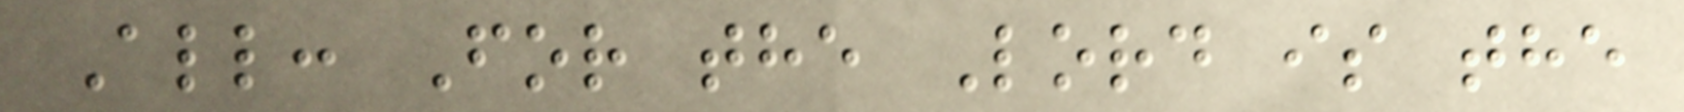All: For the Lord is the
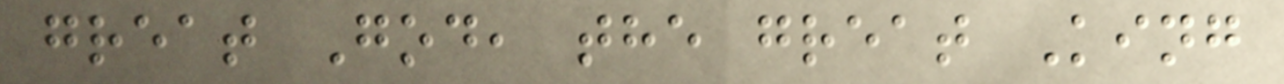great God, the great King
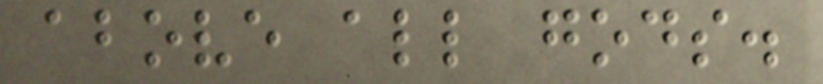above all gods.
